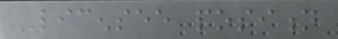Licensee position
